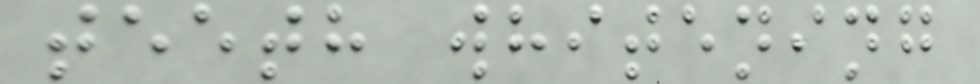teeth whitening
